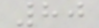80
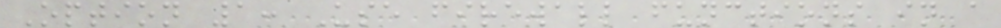Option 1: Use firewall functions in a
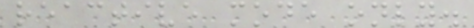reactive mode only.
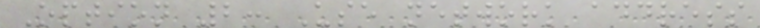Option 2: Use network address
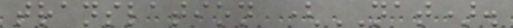translation (NAT).
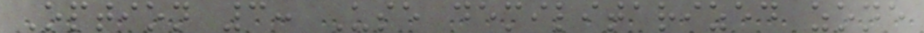Option 3: Use demilitarized zone
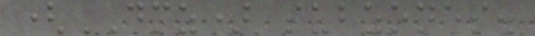(DMZ) subzones.
